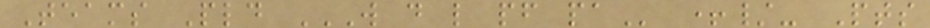Teams Pld W D L PF PA +/- Pts
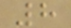8
